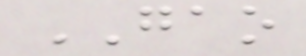GAO
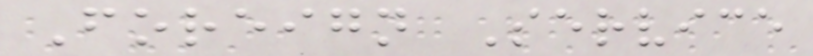Foreign Service
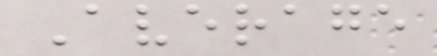Average
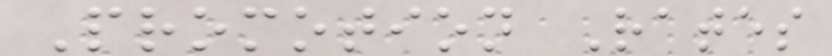Promotion Rates
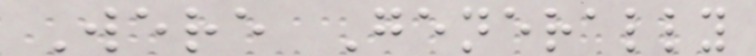Were Generally
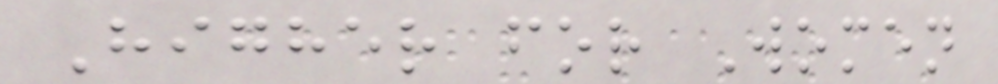Higher for Women
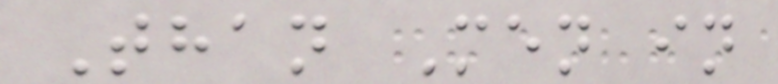Than Men in
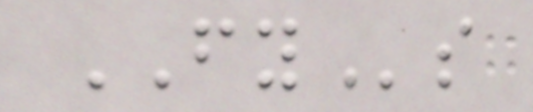FYs
